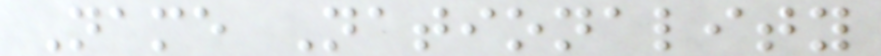Name Nationality
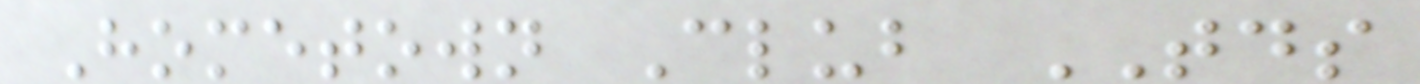Hometown Club TDS
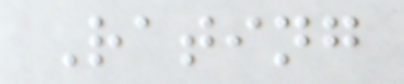Rating
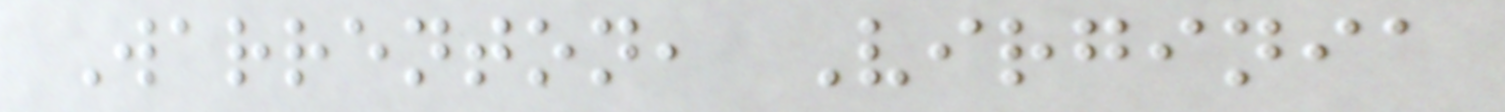Warrenton, Virginia
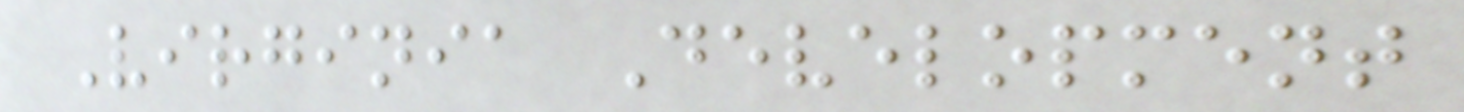Virginia Development
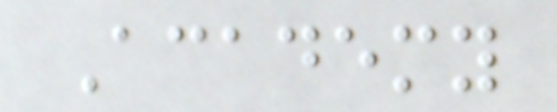Academy
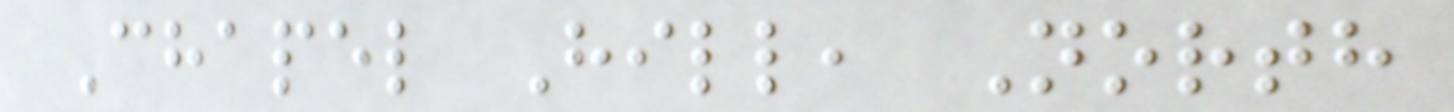Chapel Hill, North
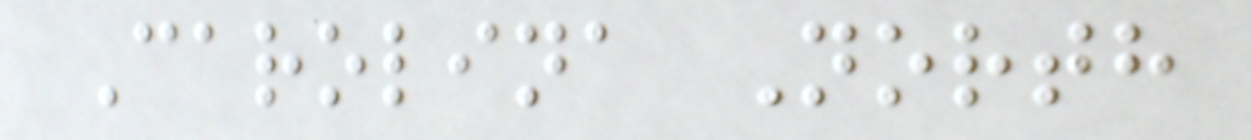Carolina North
